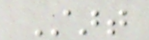Start
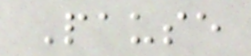Pause
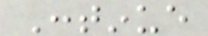Continue
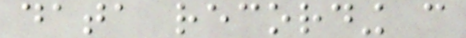data recording can
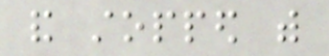and stopped with
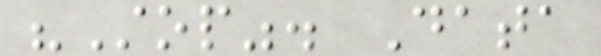"Stop". Data
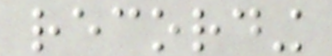recording
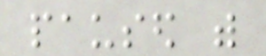paused with
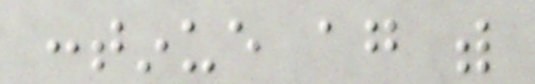continue again with
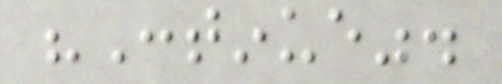"Continue".
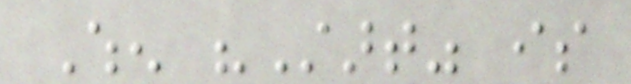When "Start" is
